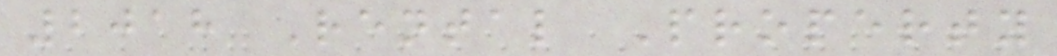2018 Rental Property
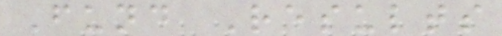Fund Results
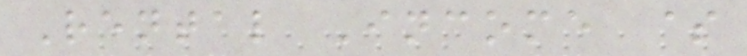Rental Income $
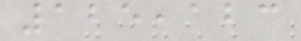125,123
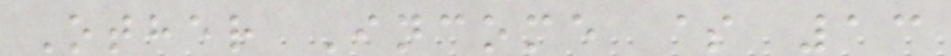Other Income $ 13
